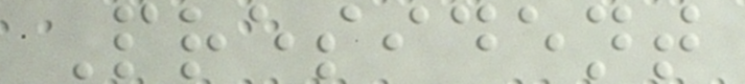President
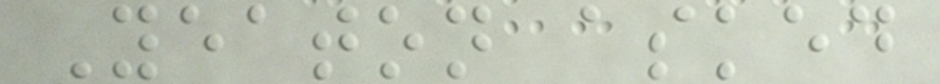Yeaton asked
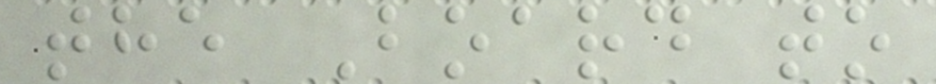the Board to
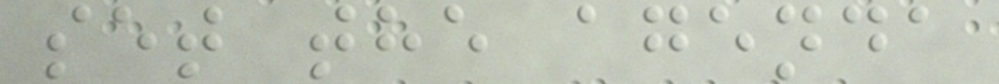set the agenda
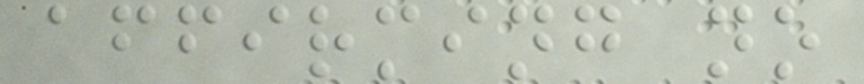affirming no
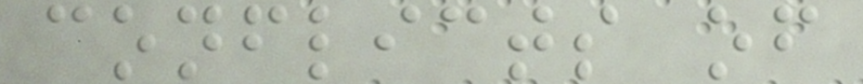conflicts of
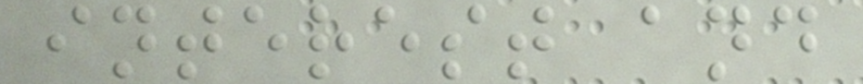interest and
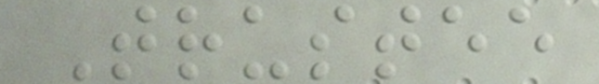Trustee
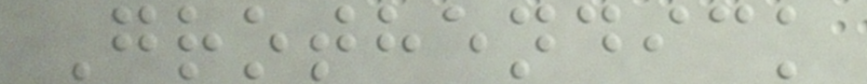Grothendick
